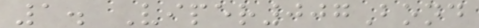1. Viper007Bond
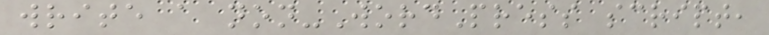write a non-WordPress script,
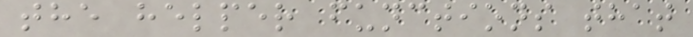the helper functions that
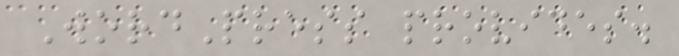WordPress provides.
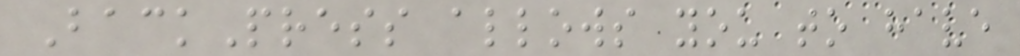BackPress allows you to have
